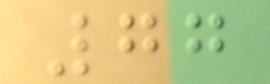77
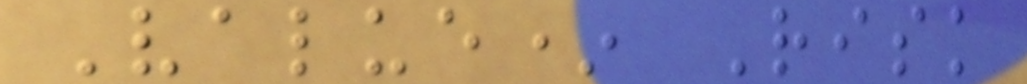Value* Risk
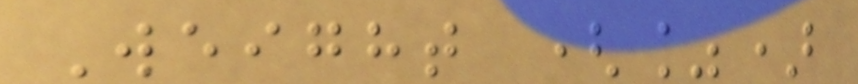Weight (%)
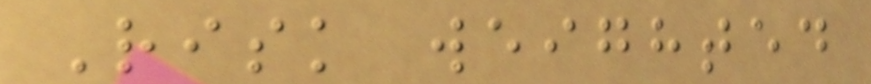Risk weighted
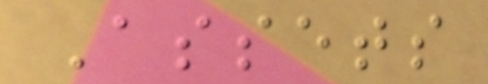Assets
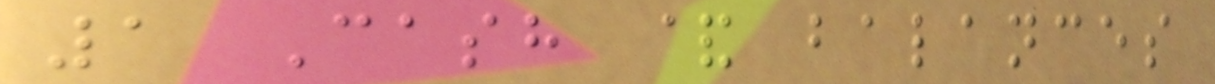1 Cash & balances
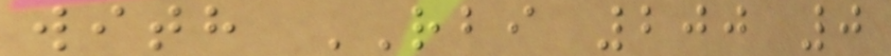with RBI 200 0
